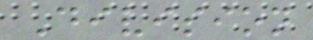Division
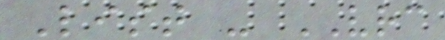List - VRC
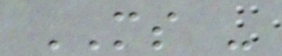MS -
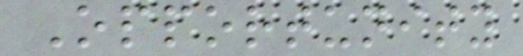Opportunity
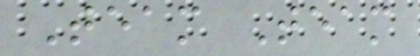Team Team
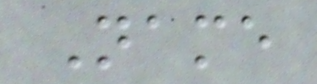Name
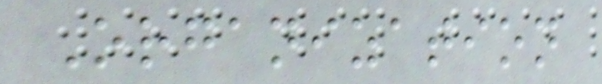Organization
